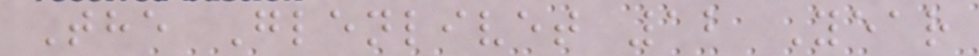The Glenlivet 12 Year
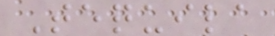Tequila
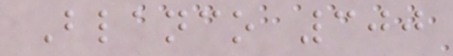Blanco 300
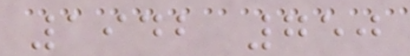1942 750
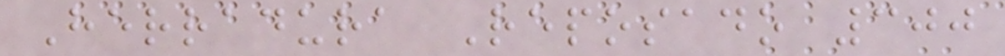Herradura Reposado 300
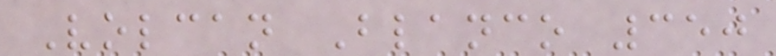Volcan Blanco 350
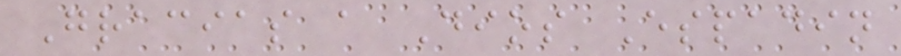Gracias a Dios Espadin
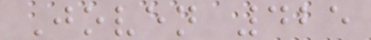Joven 425
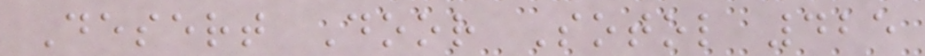Desert Door Sotol 425
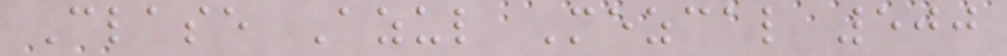Clase Azul Mezcal 500
